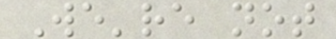We're not
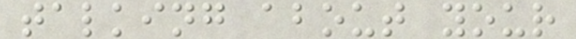talking about your
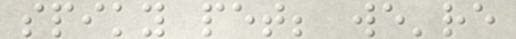spiky pet; we're
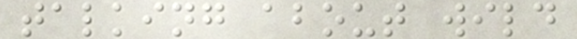talking about wild
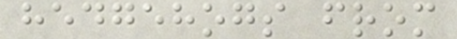hedgehogs from
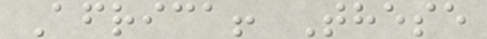Africa! These
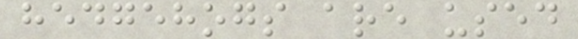hedgehogs are used
